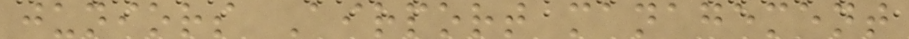juniors Airport management
